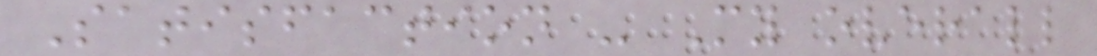Satisfaction - My overall
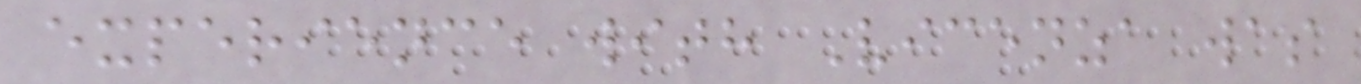experience with Vicenza was
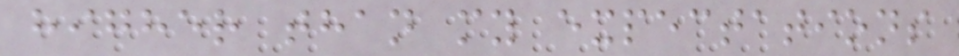higher than my expectations
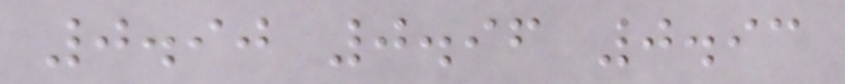0.90 0.96 0.93
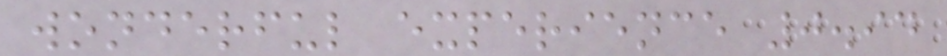wonderful experience 0.94
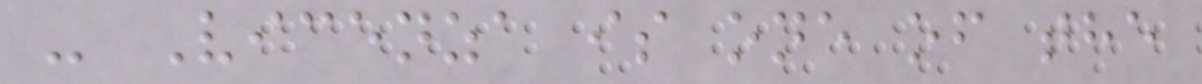- Vicenza is one of the
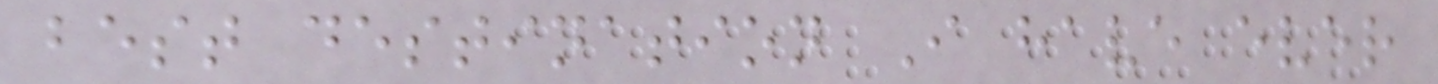best destination I have ever
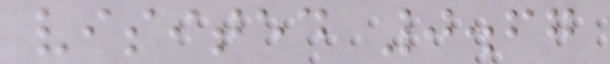visited 0.67
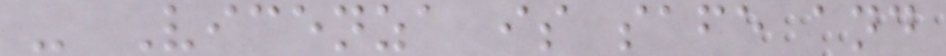- Vicenza is safe and
